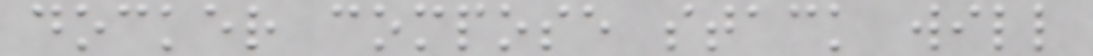docker compose stack will
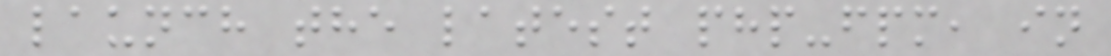launch the latest php-fpm, in
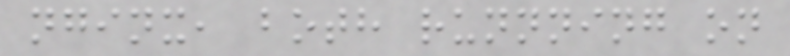nginx, both runnning on
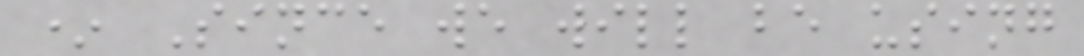* Since we will be using
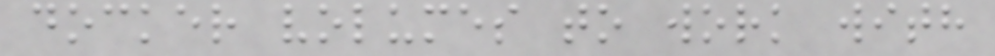docker volumes to work with
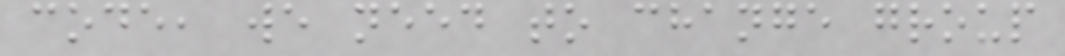code, we need to change group
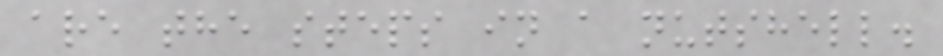are the steps in a nutshell.
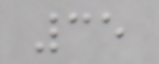35
